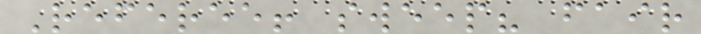Referee! sweep? fair
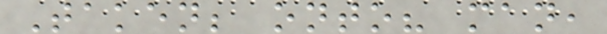Taken; onto? man,
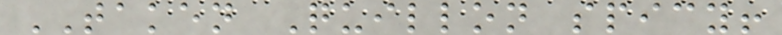TAKEN Quillon spicy!
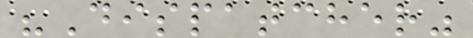"Dispatcher"
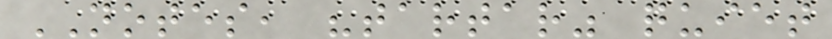NOTES, "tartar" quiet
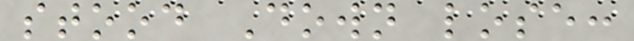stood Down lose:
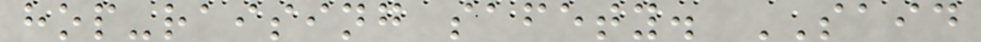hop-raising safety. SAID
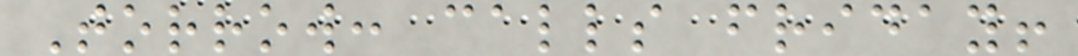Torrow: calls friday!
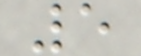5
